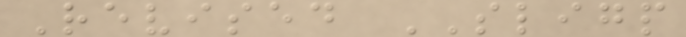Revised SLIGP
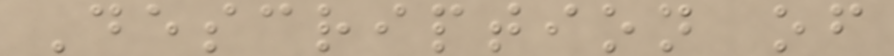Description of
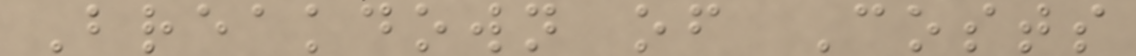Breakdown of Costs
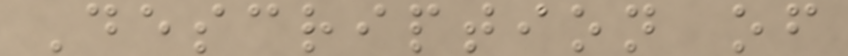Description of
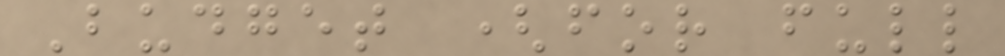Budget (for full
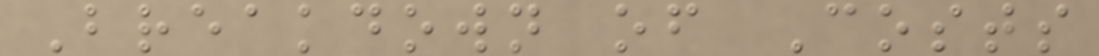Breakdown of Costs
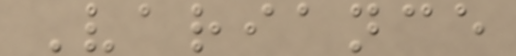Variance
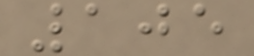105
